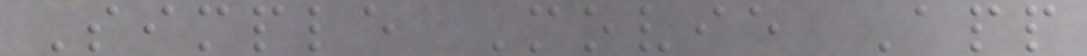Simple Movie App
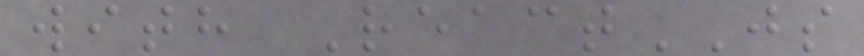with ReactJS
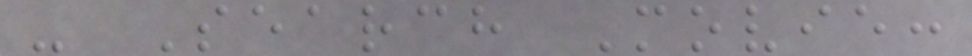- Search Movie:
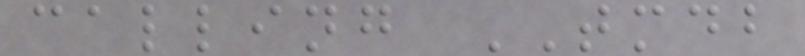calling TMDB
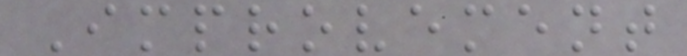Improvement
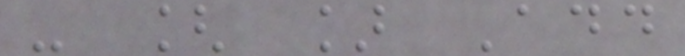- [ ] Add
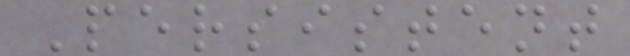Persistent
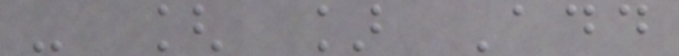- [ ] Add
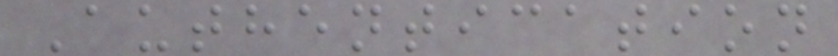Authentication
